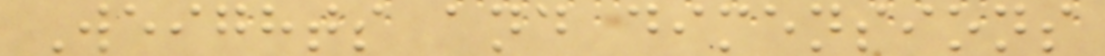Weights and dimensions
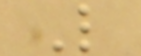L
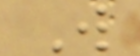W
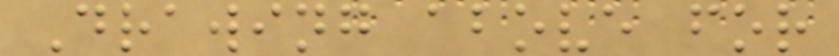Drawing above for
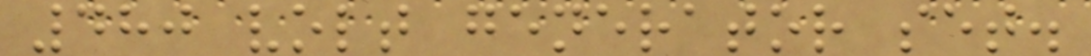480 volt generator set.
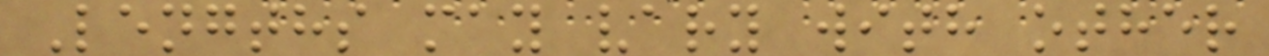Lengths may vary with other
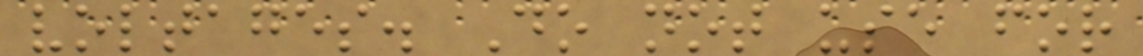voltages. Do not use for
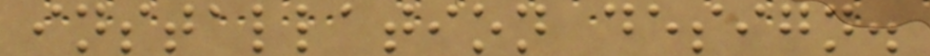installation design.
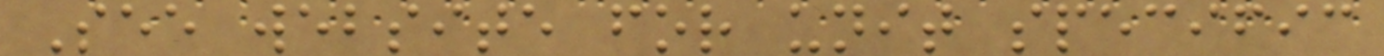See website for unit specific
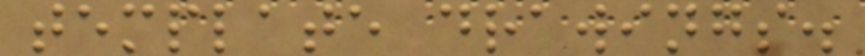template drawings.
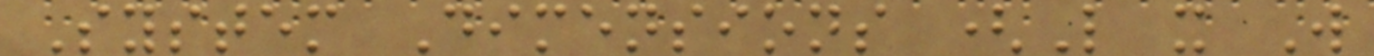System Dimensions (L x W
